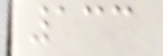133
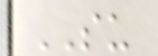SU
